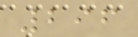296
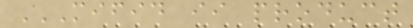MIFID II PRODUCT
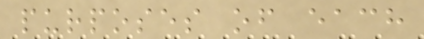purposes of each
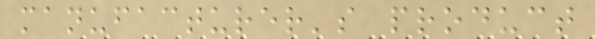manufacturer's product
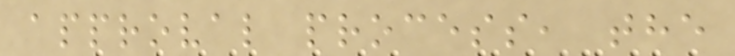approval process, the
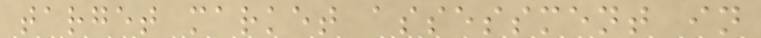target market assessment in
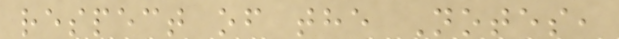respect of the Notes,
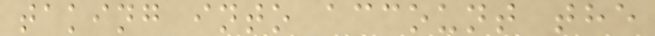taking into account the
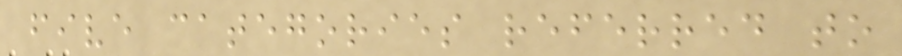five categories referred to
